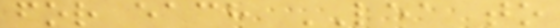for each LEA to
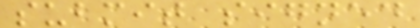submit signed
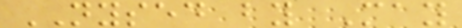NYSED by May
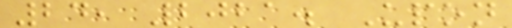24, 2021. Upon
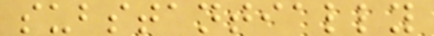substantially
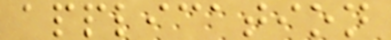application
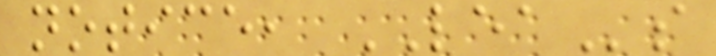notice, LEAs
